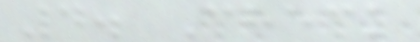4. Check
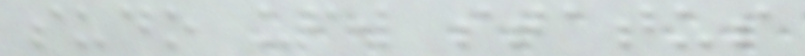sudo ufw status
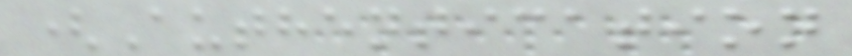(Authentication
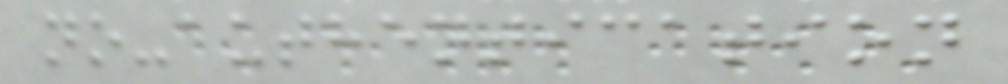no-authentication
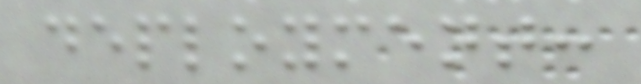deployment:
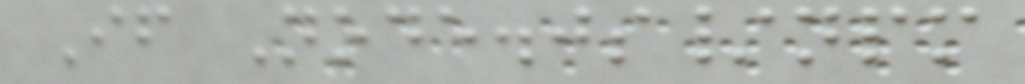If Node.js/npm
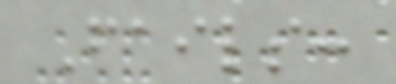Fails:
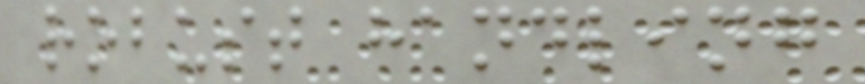robust handling
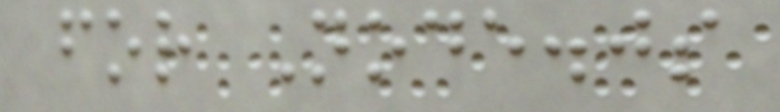for Node.js
